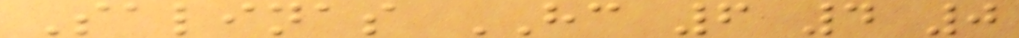Salinas HC 6 4 0
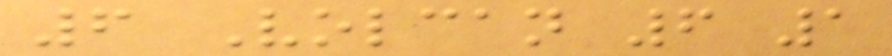6 Volcan 6 1
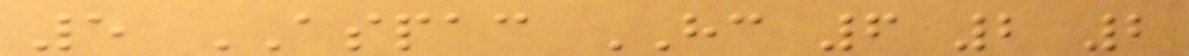5 ASPAC HC 6 2 2
